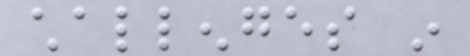challenges in
